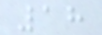18
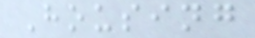Housing
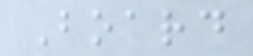Board
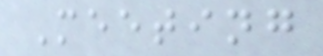Meeting
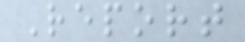Report
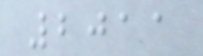2011
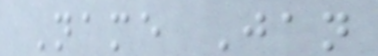Name Jan
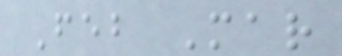Feb Mar
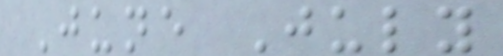June July
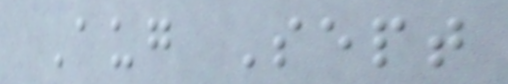Aug Sept
